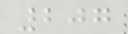207
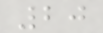20
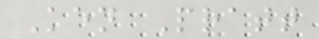Ken Pratt
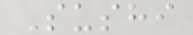Sushi
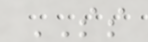SS
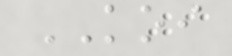KOI
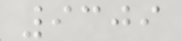9309
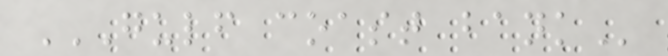GULF COAST BANK
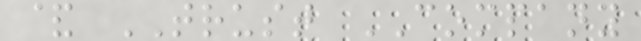& TRUST COMPANY
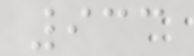933
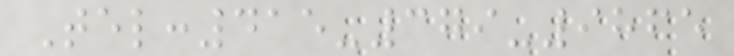Tel:415-379-9865
